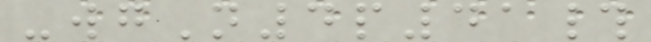-wgN4p41#
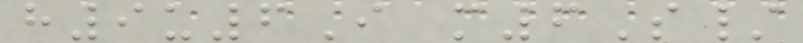h9u6I m6S/
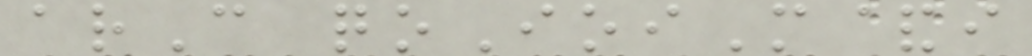arC qoIoiM&i
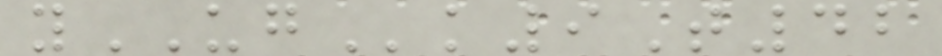yUGk9T42
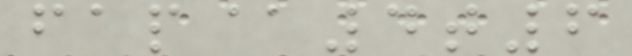fap@4t6
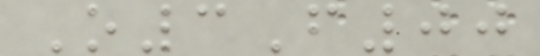O3F00
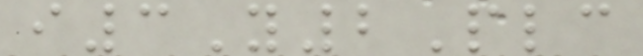i3Y2Plc
